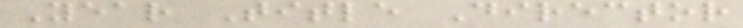Year Title Director
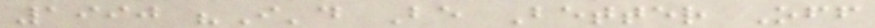1990 "I'd Be Better Off
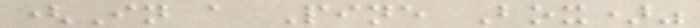(In a Pine Box)"
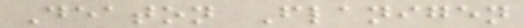Deaton Flanigen
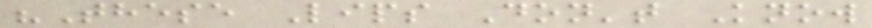"These Lips Don't Know
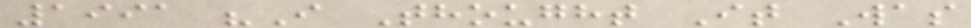1991 "I Thought It Was
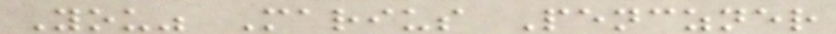You" Marius Penczner
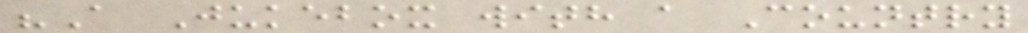"A Jukebox with a Country
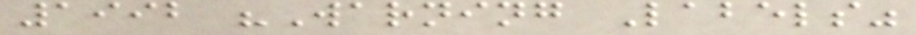1992 "Warning Labels"
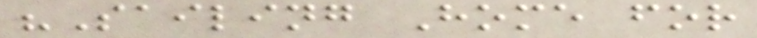"Sailing Home for
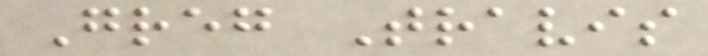Greg Travis
